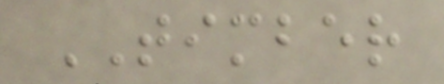TIMBER
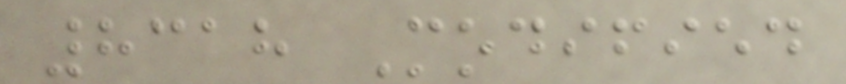8318 Modified
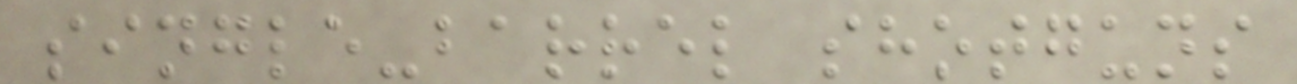single-barrel shotguns
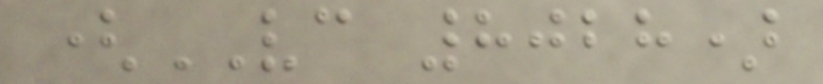(VC 8028)
